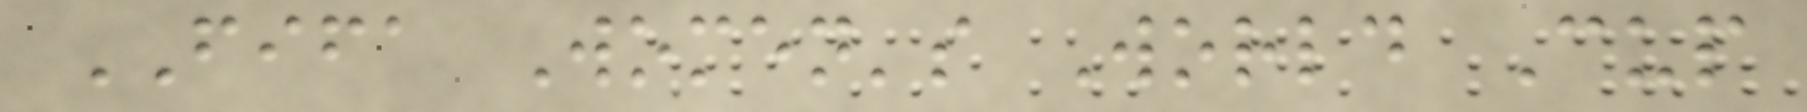FIFA Women's World Cup
